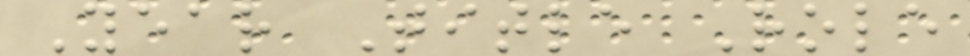Year Title Role
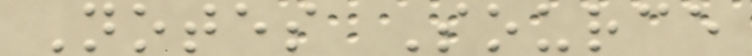Notes Source
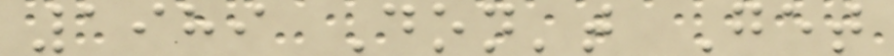1989 Don't Get
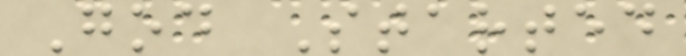God Started
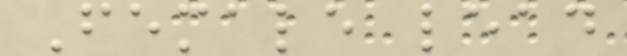Female lead
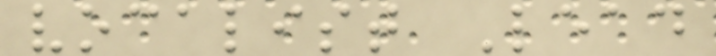vocalist Lead
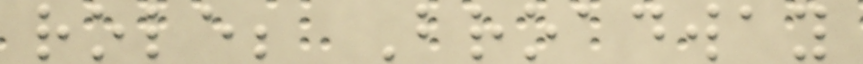role; Broadway
